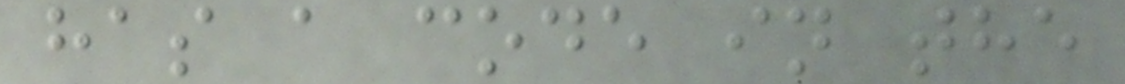has a code in the
